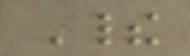Their
